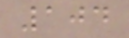104
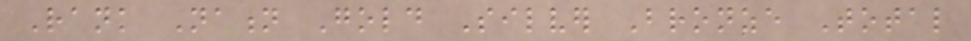Rank Nation Gold Silver Bronze Total
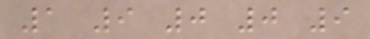1 9 0 0 9
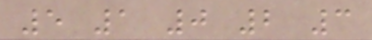5 1 0 2 3
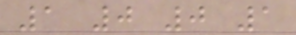1 0 0 1
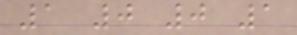1 0 0 1
